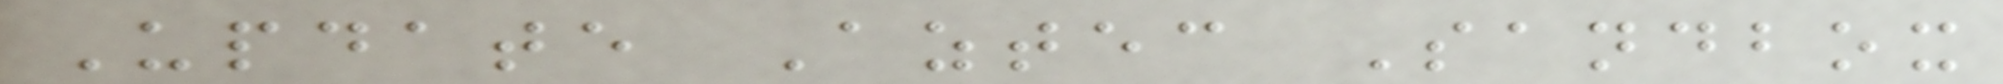Update Aztec Sandbox
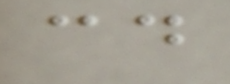cd
